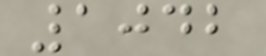1042
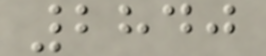2840
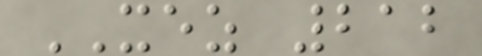XEZ 212
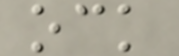ock
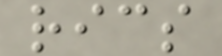rics
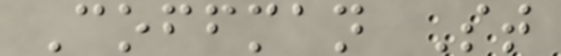Coffman St
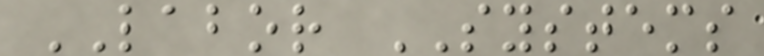LABOR SYSTEMS
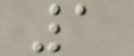1
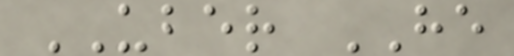UBER HE
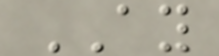AY
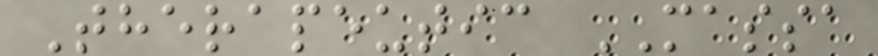Therapeutic MASSA
